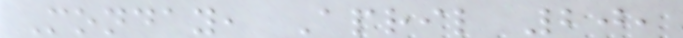Monday, April 20,
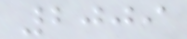2009
